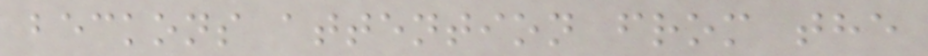beckons attention from the
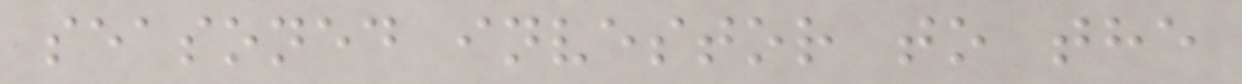seasoned investor to the
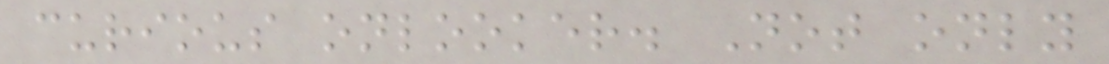curious onlooker. Not only
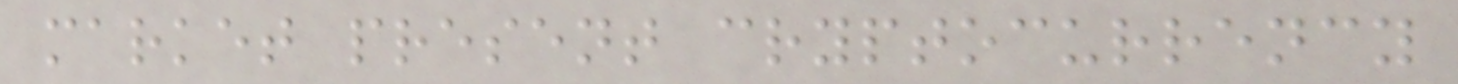market present cryptocurrency
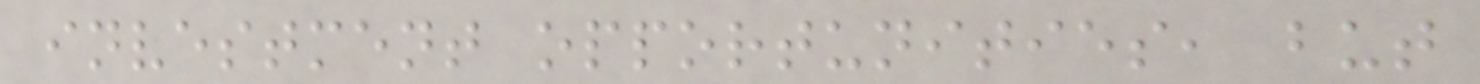investment opportunities, but
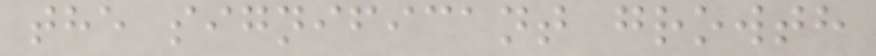the significant growth
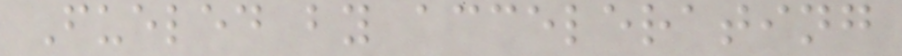Fueled by accelerating
